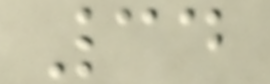34
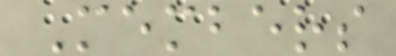Members
